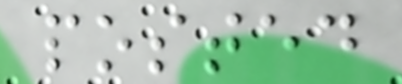posted
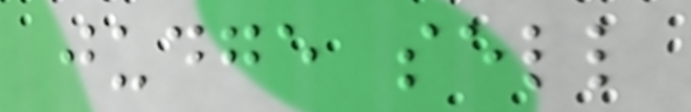judge sell
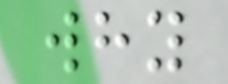why
